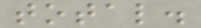total.
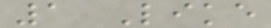1 Like
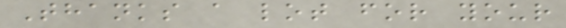Thanks a lot for your
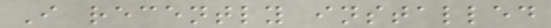I recently installed
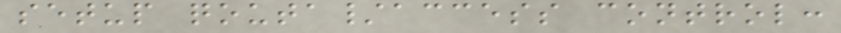setup qouta/access control:
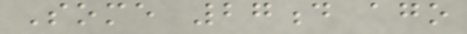Some 27d ago
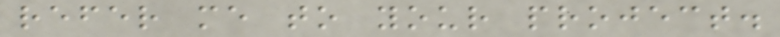refer me to your project.
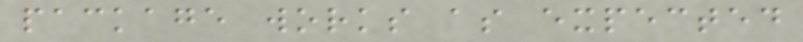package works as expected
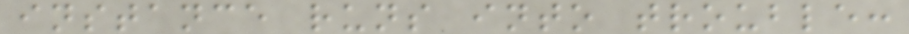instance runs into trouble:
